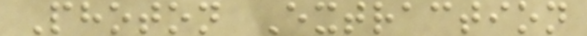Photon Extraction
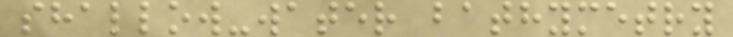shallow-water bathymetry
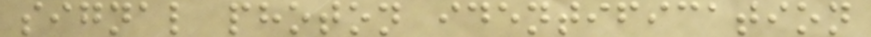signal photon identification
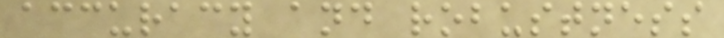accuracy and robustness
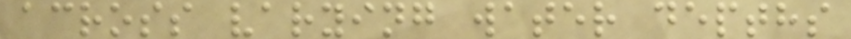across varying water depths
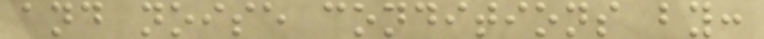and noise conditions by:
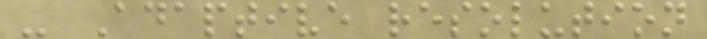- Adaptive resolution
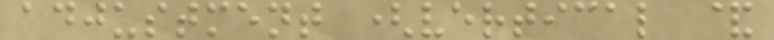adjustment (vertical &
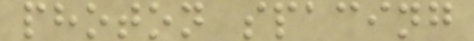photon spacing
